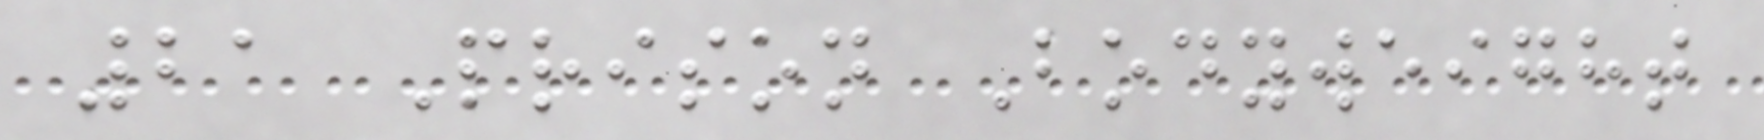21 Prison Bodyweight
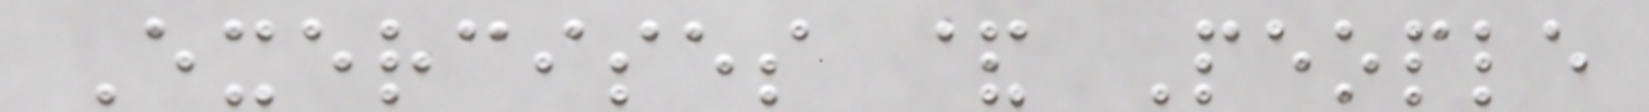Exercises & People
